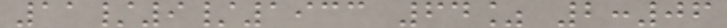11/9/1933 64% 2:06
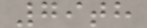79th
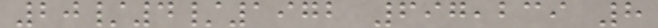20/4/1972 697,239 8
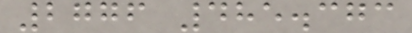2776 485.373
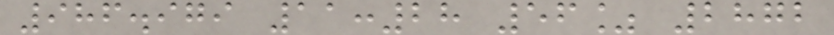986.979 11:28 56% 2872
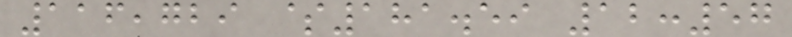116,729 $181.59 12:57
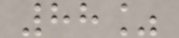88%
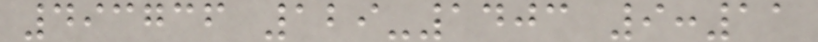493736 129-1403 9:11
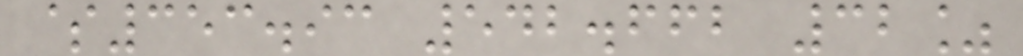$353.93 542.662 32%
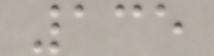135
